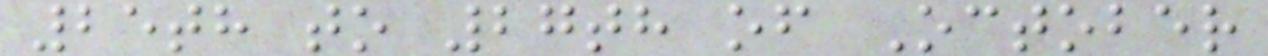25th to 27th of October
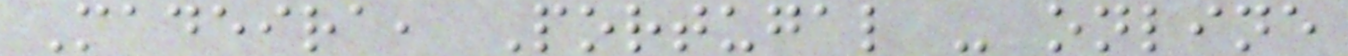Madeira, Portugal - online
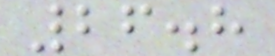26.8
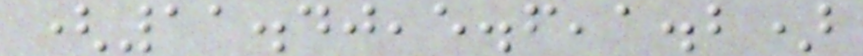(11.40,5.6,1.2)
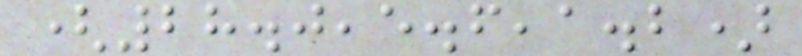(28.0,5.6,1.2)
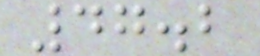47.2
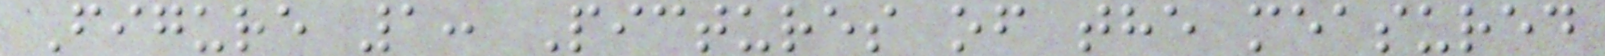Figure 1: Pictures of the measured
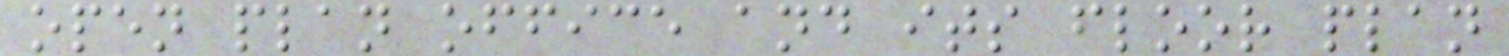open plan office and its floor plan
